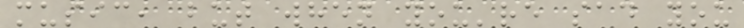music, but when you're sad you
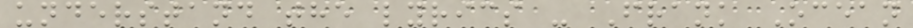understand the lyrics - Frank Ocean
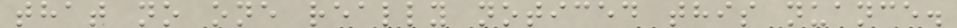that no one really noticed this nuance.
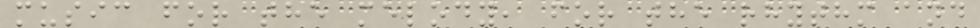music for the melody, for the rhythm and
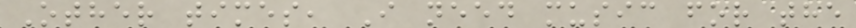Other times, I need music for the
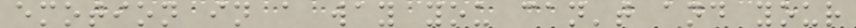emotion in a way you can't and your
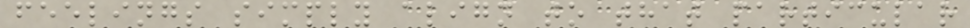feelings simply align to that particular
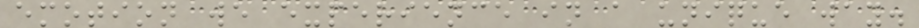emotion we experience in a unique way.
